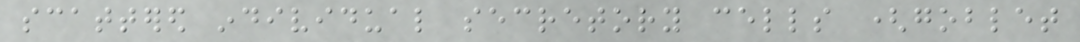scattered individual secretory cells (goblet
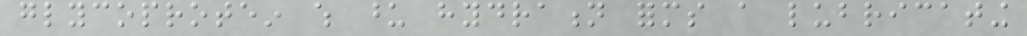glycoprotein which upon hydration forms a lubricating
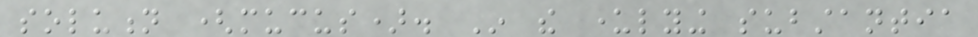solution (mucus). In the underlying substantia
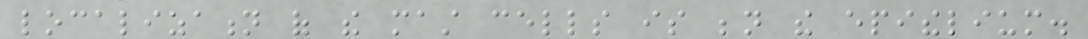localization of the mast cells is beneath the epithelium.
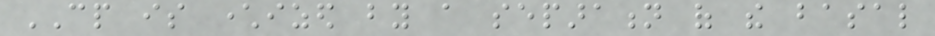CP is characterized by a separation of the basal
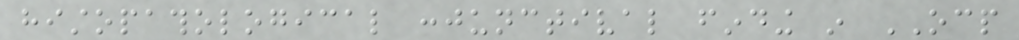histopathological conjunctival finding in OCP
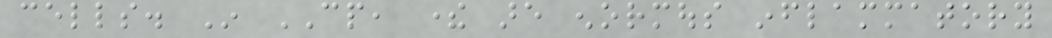cells. In CP, there are enormous inflammatory
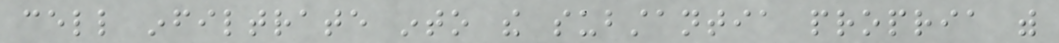cell infiltrate into the substantia propria with
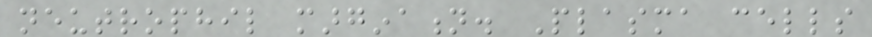neutrophil margination. Plasma cells
